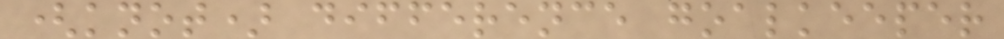(knot) difference goalkeeper
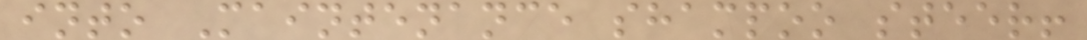into Maintenance shampoo steer!
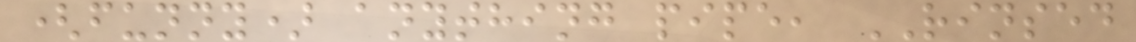(funny) anything pipe, RINSED
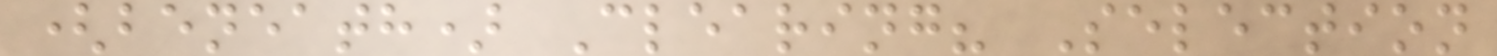(beneath) Clearing? Selection
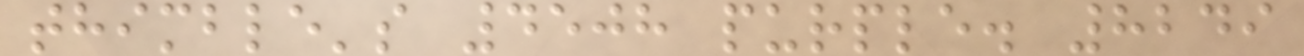thimble's 4508 purple. 8249
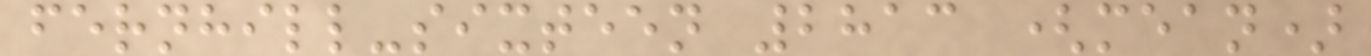fernhill-sixteen 2813 (mean)
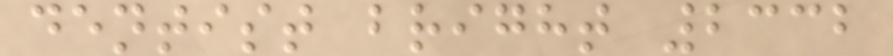dentist bright 2332
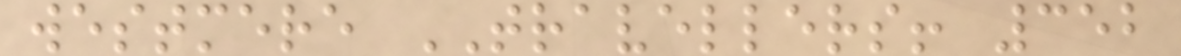westmere TRAVELLERS! 352
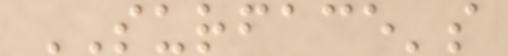SURFACE's
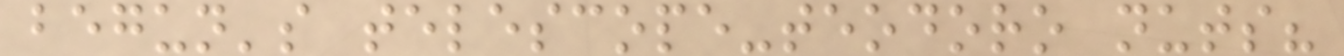begun's telescope-teodoro nuts?
